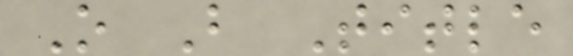O B Title
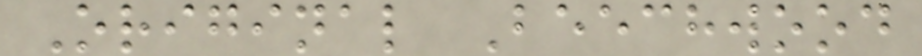Original Beechwood
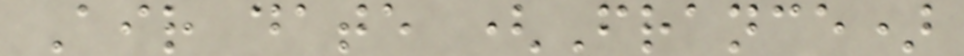Air date (France)
